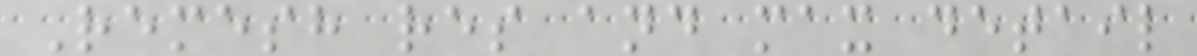Remesh res and max detail
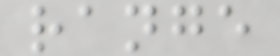range
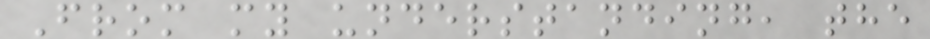From my understanding, the
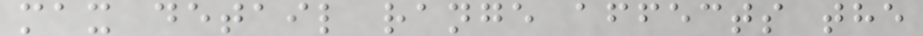max detail range affects the
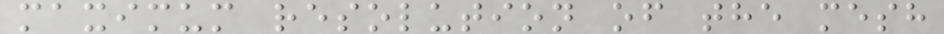maximum resolution of the mesh
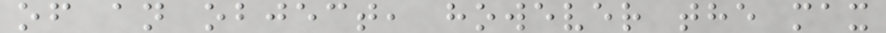of an object, however the max
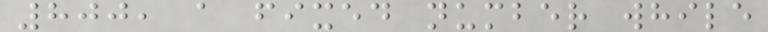800, a fixed number while
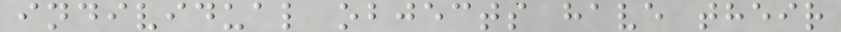individual objects have their
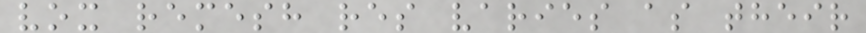vox remesh res varies as their
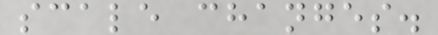scale changes.
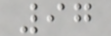97
